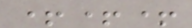+++
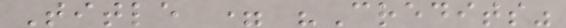Title = "Credits"
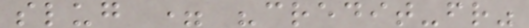slug = "credit-fr"
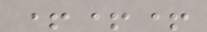+++
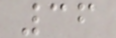36
